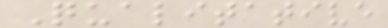Qualitative
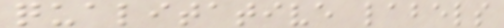qualitative labels
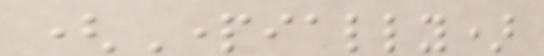(Partially)
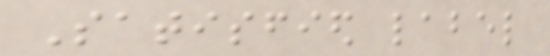Satisfied label
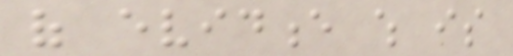of evidence which is
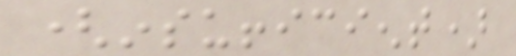(insufficient)
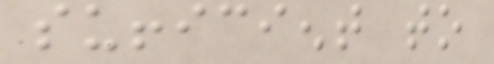sufficient to
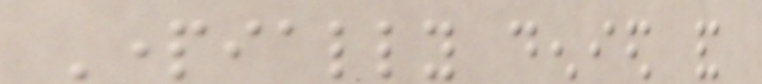Partially denied and
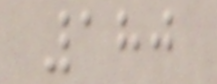180
